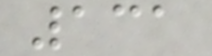131
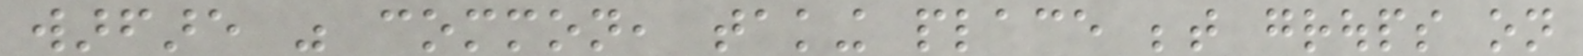warfare was common, taking place between groups on
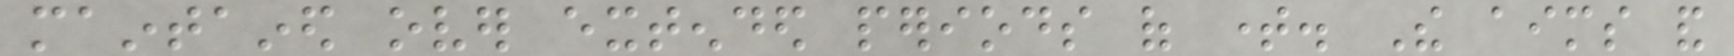maintained over extended periods of time. The aims and
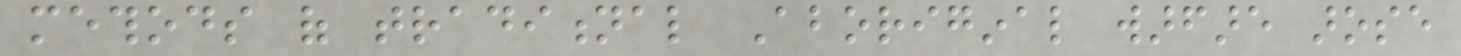methods of traditional Aboriginal warfare arose
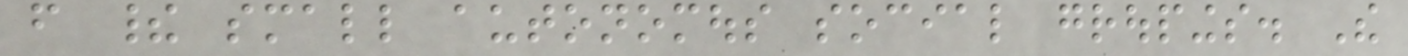from their small autonomous social groupings. The
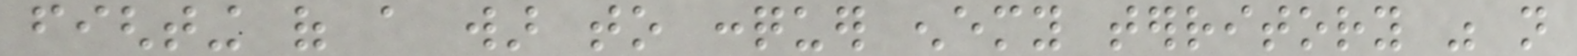fighting of a war to conquer enemy territory was not
